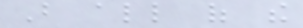But all of the
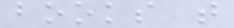books that
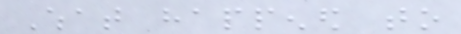What happened to
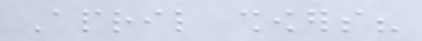April showers?
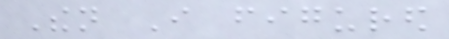Then I figured
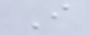I
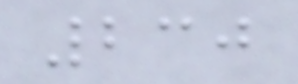230
